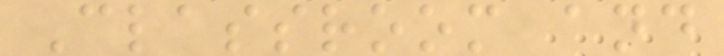Classroom and
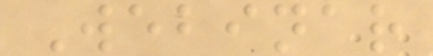Webinar
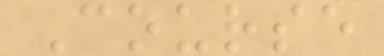Course
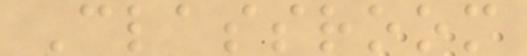Classroom
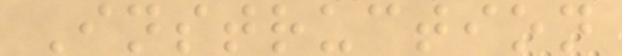Instruction
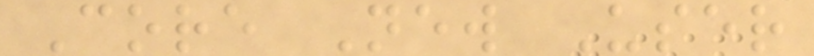Core New User
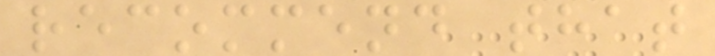recommend that
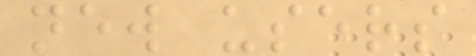new users
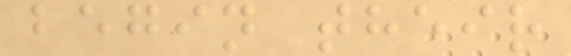begin their
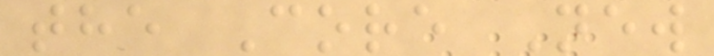the Core New
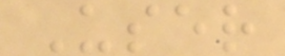User
